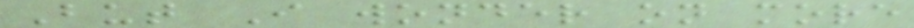But I wonder on more
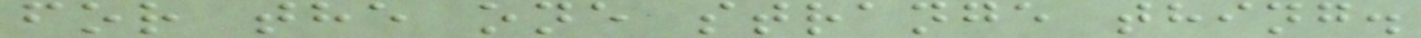for the one strange thing.
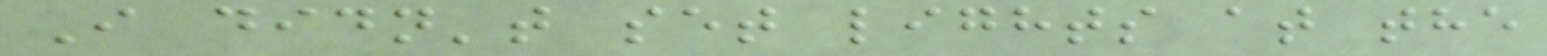I didn't set lights at the
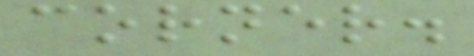corner.
